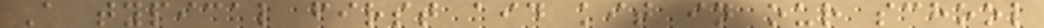A typical first aid kit in our school
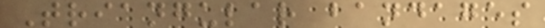Triangular bandages
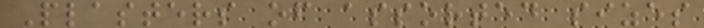Plasters of assorted sizes
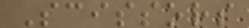Scissors
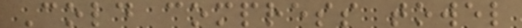Cold compress towel
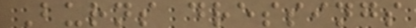Burns dressings
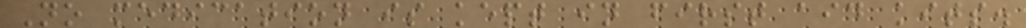No medication is kept in first aid kits.
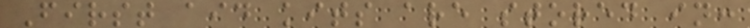First aid kits are stored in:
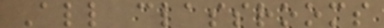All classrooms
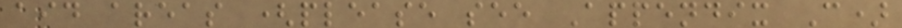aid areas (please see Appendix C)
